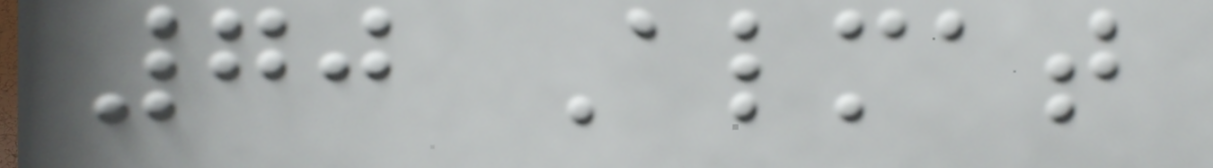70 Almat
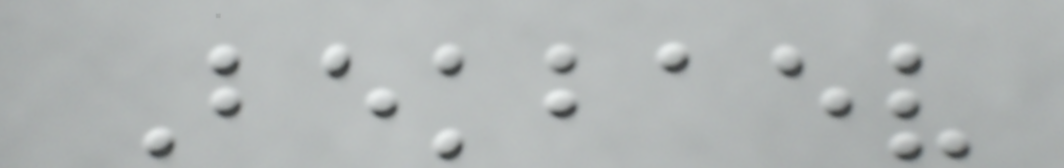Bekbaev
